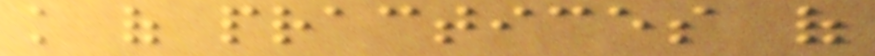knowledge of practices of
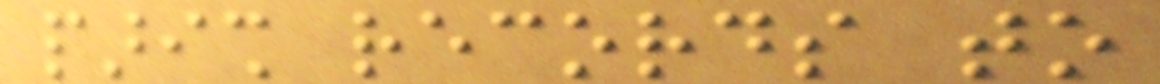parish records to
